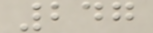247
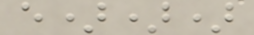e)))
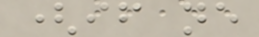(if ne
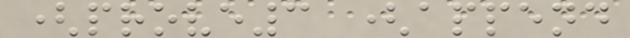(prove3 (append
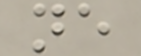ne
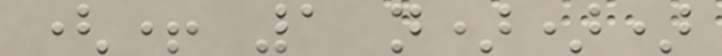(+ 1 n)))
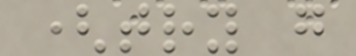(try g
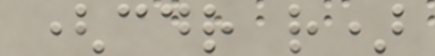(cdr r)
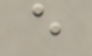e
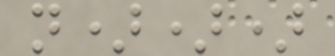n)))
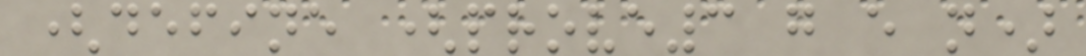(define (prove3 g e n)
